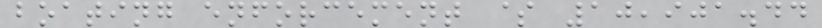boating enforcement $ 10,901.44
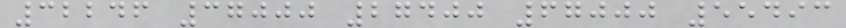32246 37000 27400 67000 55493
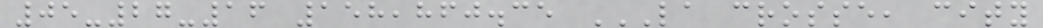05-27-16 158,860.35 LA CROSSE, CITY
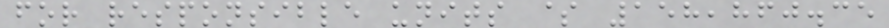for responsible units $ 158,860.35
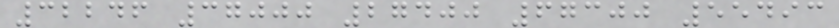32246 37000 27400 67300 55493
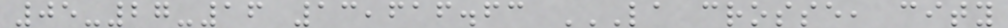05-27-16 13,616.63 LA CROSSE, CITY
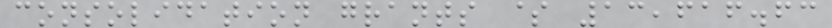consolidation grants $ 13,616.63
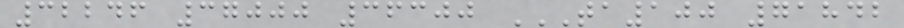32246 37000 36300 TA100 71842
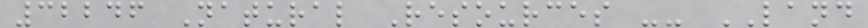32246 Natural Resources -- LAND
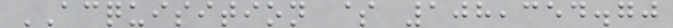ACQUISITION $ 108,354.70
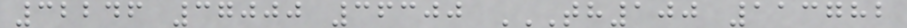32246 37000 36300 TH100 113782
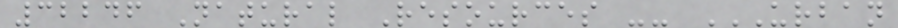32246 Natural Resources -- URBAN
